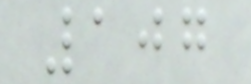107
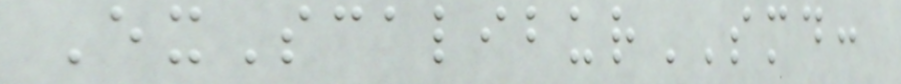ExScaliburSMD:
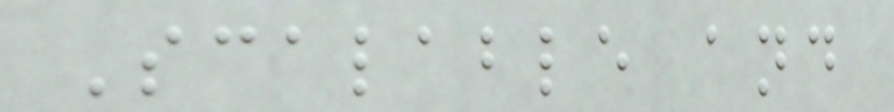Scalable and
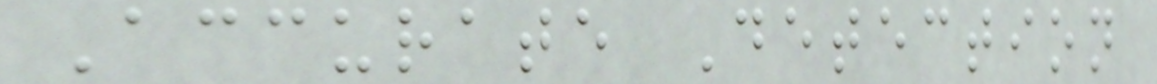Accurate Detection
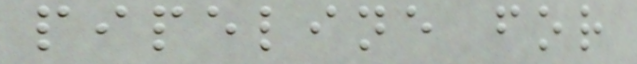pipeline for
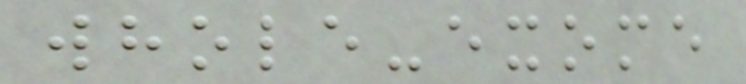whole-exome
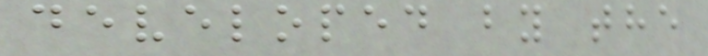developed by the
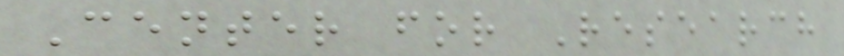Center for Research
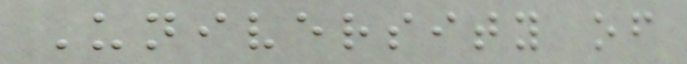University of
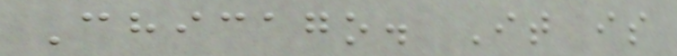Chicago. It is
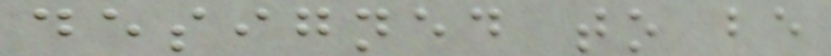designed to be
